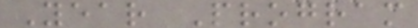Year Program
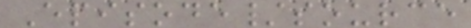Episode/source
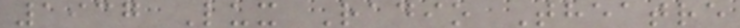1937 Lux Radio Theatre
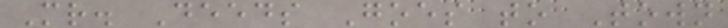Mr. Deeds Goes to Town
